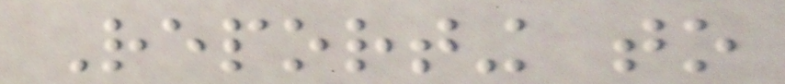Reporting to
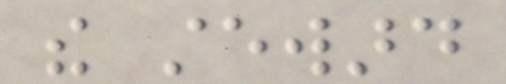the steward
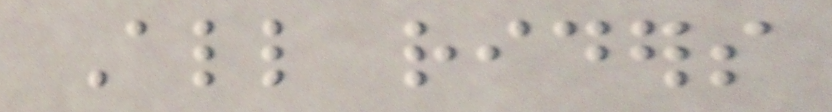All riders
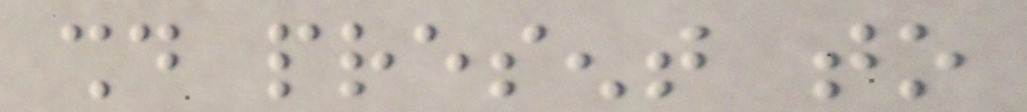should present to
